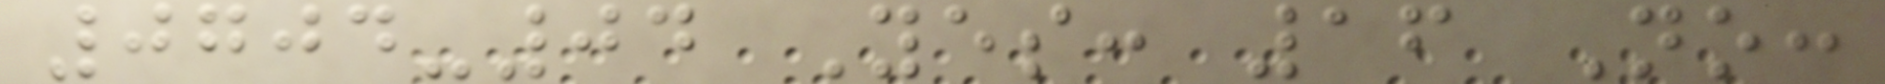0704-04 Yes: 16 No:
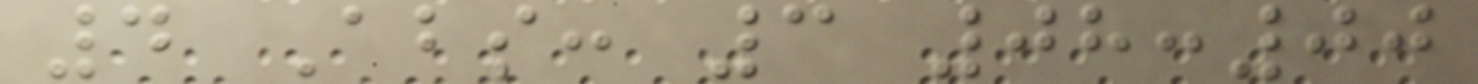4 Abs: 3 08:00
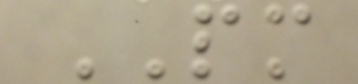PM
